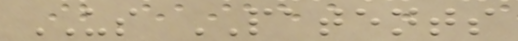US PATENTS
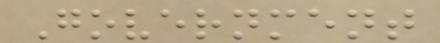Government
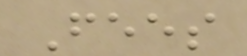Fees
